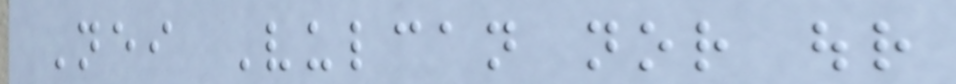Neither Vulcan nor our
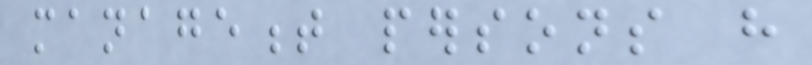management persons have
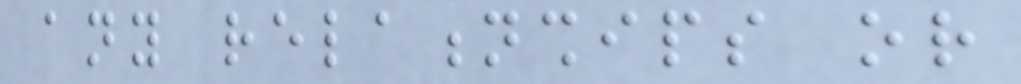any relationships or
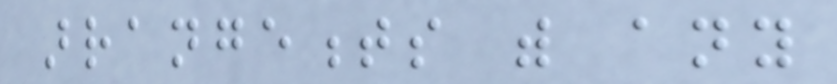arrangements with any
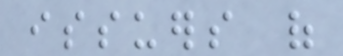issuers of
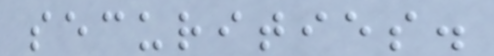securities.
